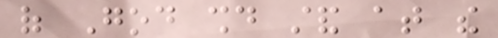of God should stand at the
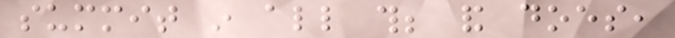summit in all this; and does,
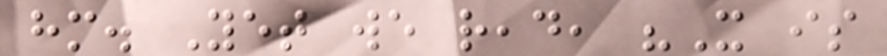him. Yet we read, "It is
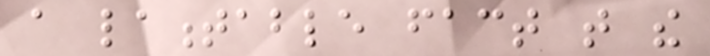a lamentable fact that the
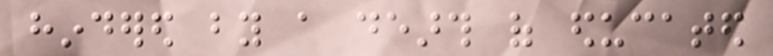hindered by a dearth of educated
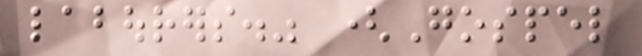labourers." (Gospel
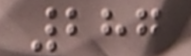287
